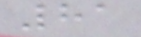81
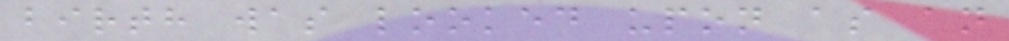birth was looked upon as an
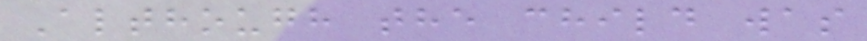Although the child was
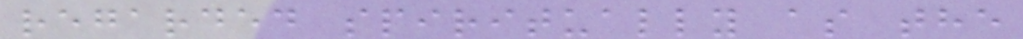regarded spiritually as the
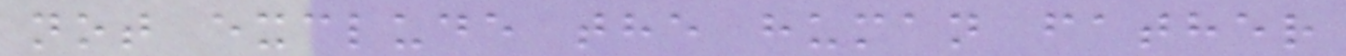not exclude the human father
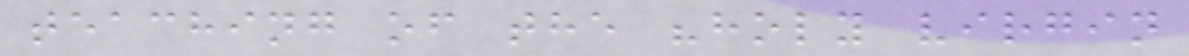teaching of the "holy virgin
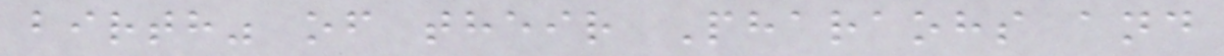birth" of their Pharaohs and
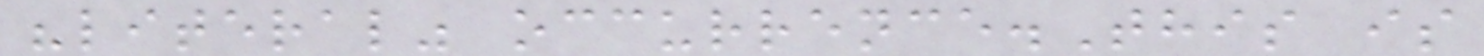"literal" occurrence.This is
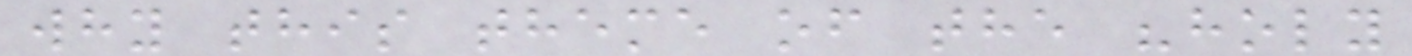why this theme of the "holy
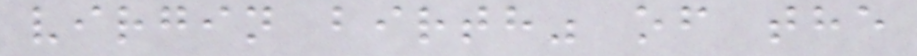virgin birth" of the
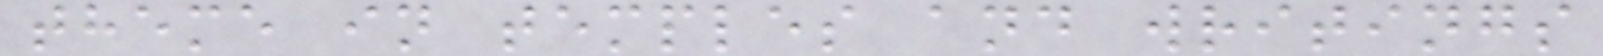theme in temples and writings
